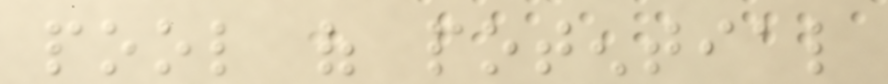pool of potential
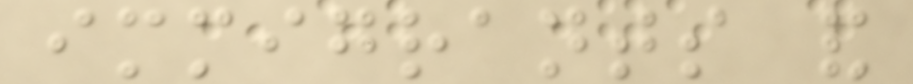immigrants and
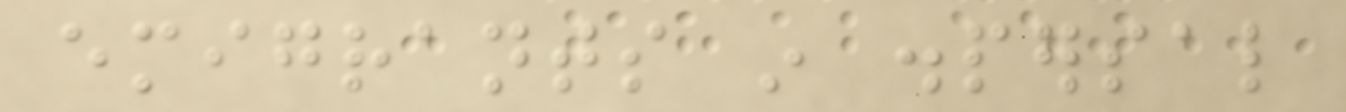emigrants in dispersal
